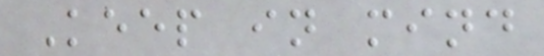Keep in mind
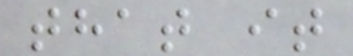that it
